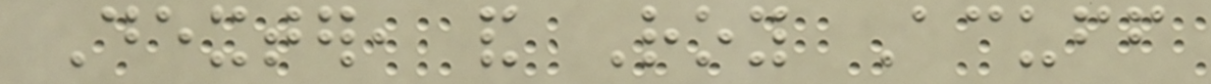Dexter, and Roy Acuff
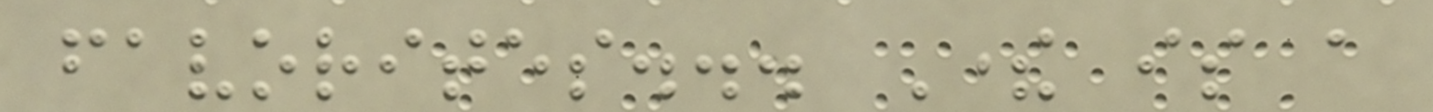favorites... There is a
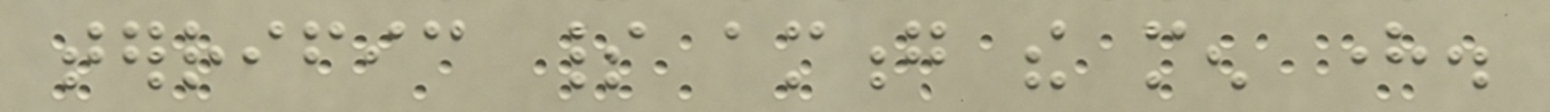terrific spirit among the men here.
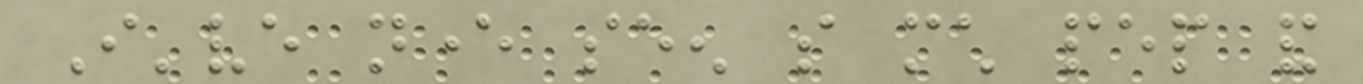I've never seen so much pep and
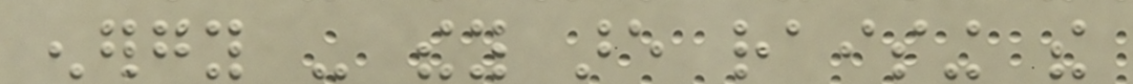energy - they are raising the
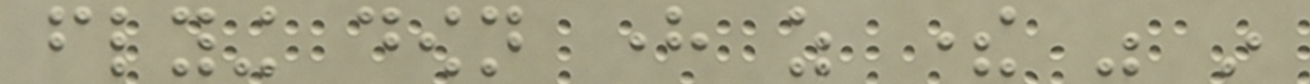flying down here as there was in
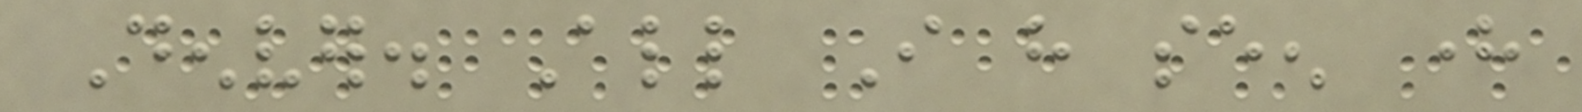Denver. All I have seen here
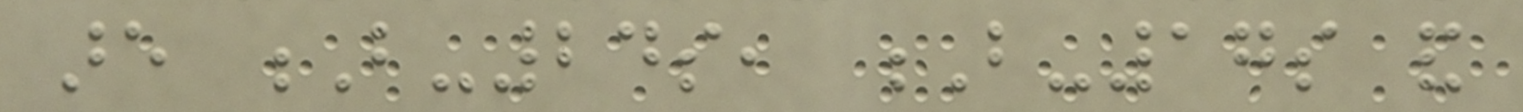are B-24s, B-17s and
